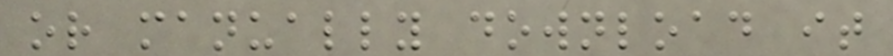or manually download it
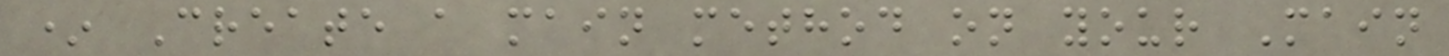* Create a main method on your Main
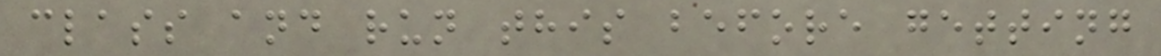class and run this before getting
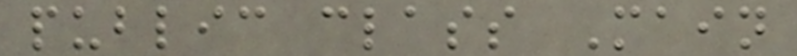public class Main
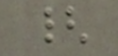{
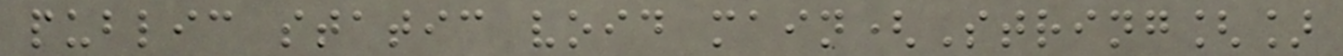public static void main(String[]
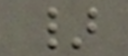}
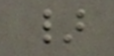}
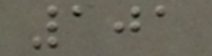101
